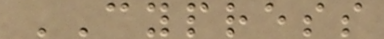CYPRESS
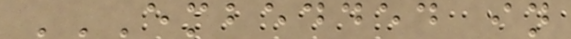EMBEDDED IN
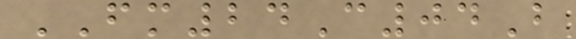FM24C04B
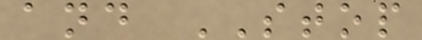and STOP
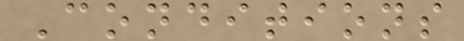Conditions
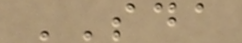SDA
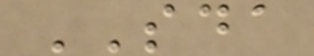SDA
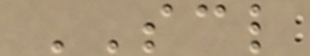SCL
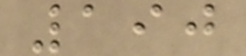190
